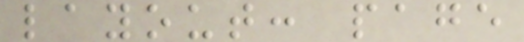layout: page
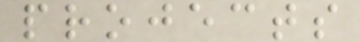projects
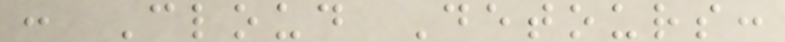: Cloud Detours:
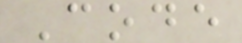Code
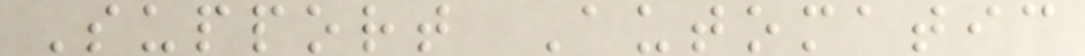Support Automatic
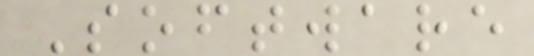Software
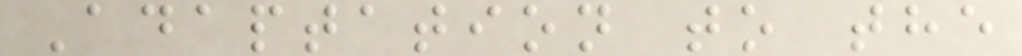Adaptation to the
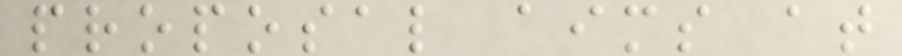proposal aims at
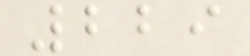229
